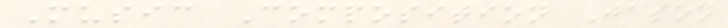Music Composition Jason
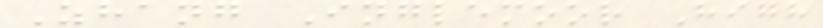Zhang Inglemoor High
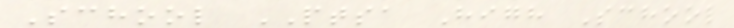School PTSA High School
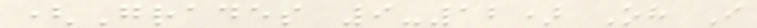(Grades 9-12) Oh I
